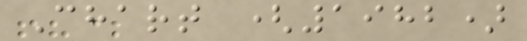Chart (1982)
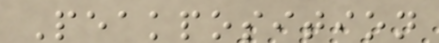Peakposition
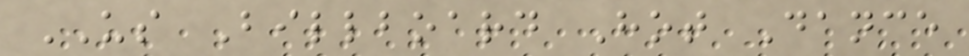US Billboard Hot Dance
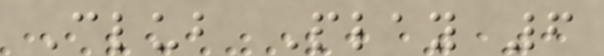Club Play 6
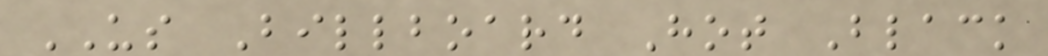US Billboard Hot Black
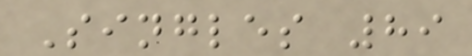Singles 89
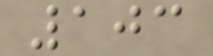103
